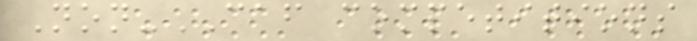Non-CAF competitions
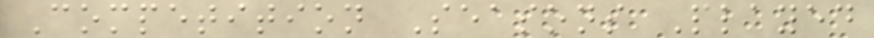Competition Seasons Played
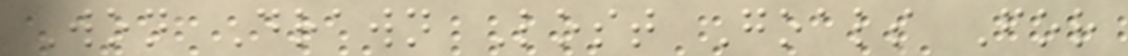Won Drawn Lost Goals For
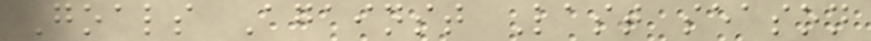Goals Against Last season
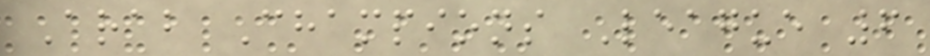Arab Champions League 6
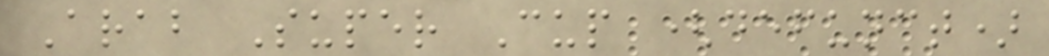Arab Super Cup (defunct)
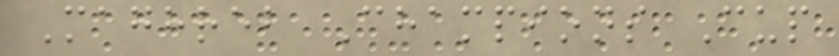Maghreb Champions Cup
